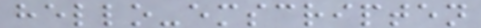hello-emscripten
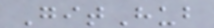GitHub
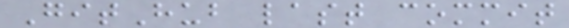GitHub last commit
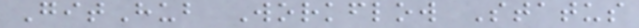GitHub Workflow Status
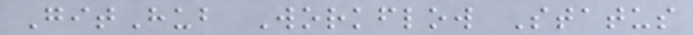GitHub Workflow Status
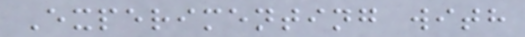Experimenting with
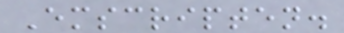Emscripten.
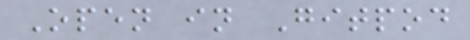Open in Gitpod
